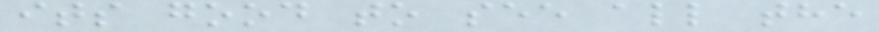its good to see all the
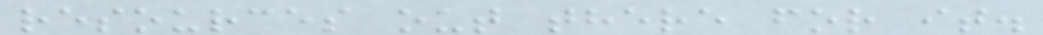resources out there for it.
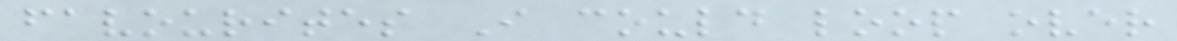favourites I could loop over
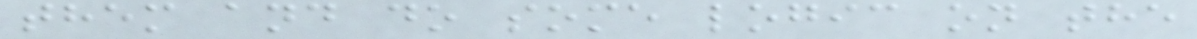them and do some logic on the
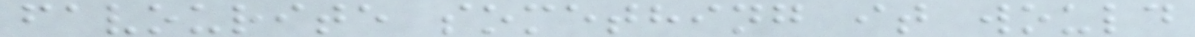favourite something it would
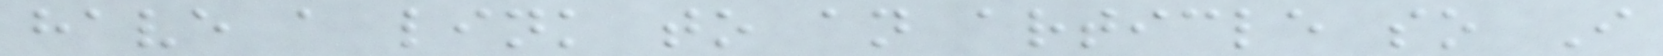have a link to an article so I
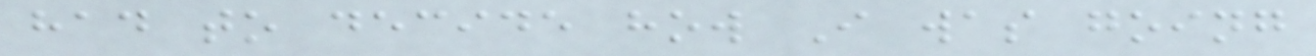had to decide how I was going
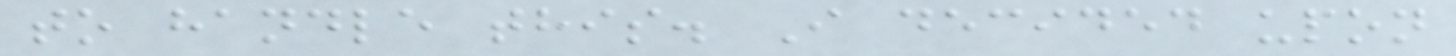to handle this. I decided upon
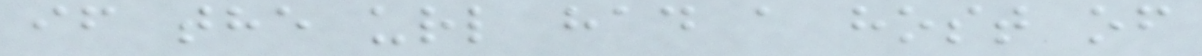if the url had a host of
